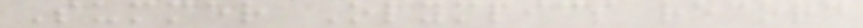Summer Olympics record
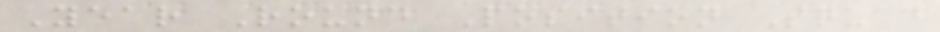Year Round Position Squad
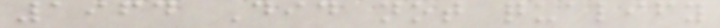1964 Did not qualify
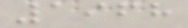1968
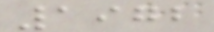1972
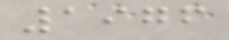1976
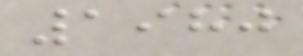1980
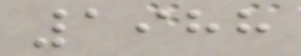1988
